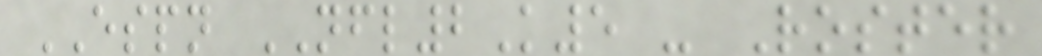ESPN NFL2K5 - Roster
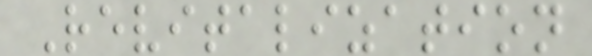Revitalization
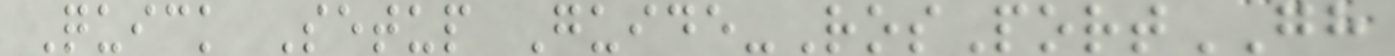Quick Setup Guide-RosPortGH
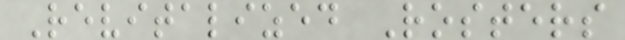Revitalized Rosters
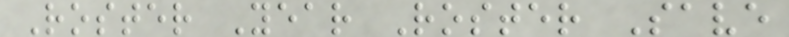Roster Year Roster Save
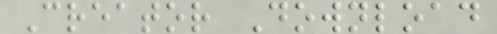Creator Download
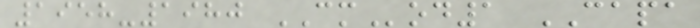1958-1980 CMod1 CAPA
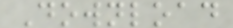Download
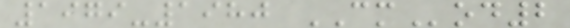1979-1980 CMod2
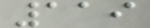119
